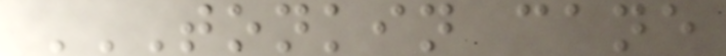TONKIN CANE
